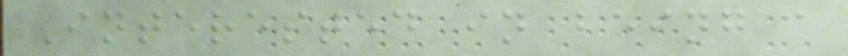Interested in being a
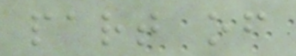part of
